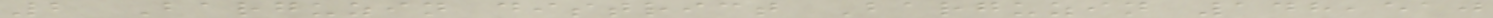2 Barguzin district Barguzin 148,510
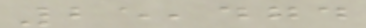25,474
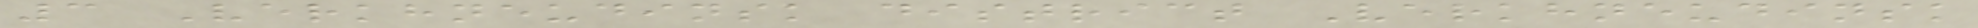3 Verkhneudinsk district Verkhneudinsk
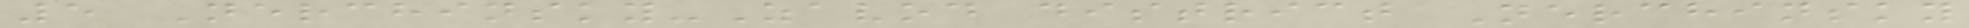5 Nerchinsky-Zavod district Nerchinsky
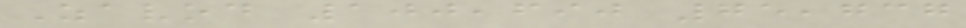Zavod 100,690 75,737
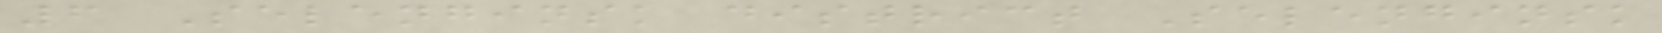6 Selenginsk district Selenginsk
